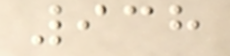938
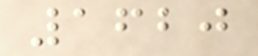1620
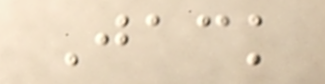Jack
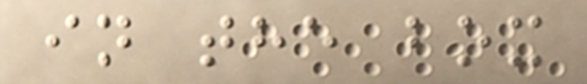in the box
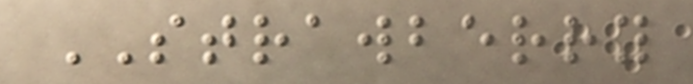STRAWBERRY
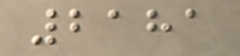2181
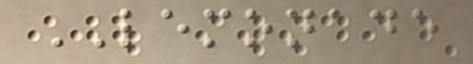LEMONADE
